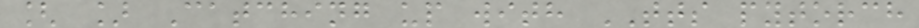[ ] Catching up with TTS pytorch
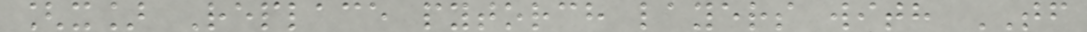[x] Replace pytorch layers with TF
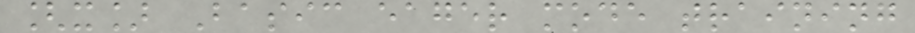[x] Basic eager mode training
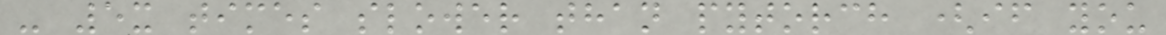- 5x times slower than pytorch (if you
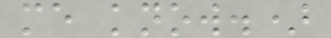me know.)
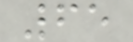65
